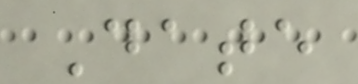Date
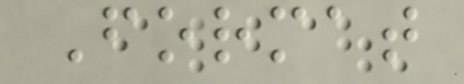Format
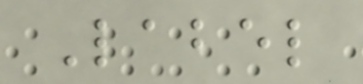Label
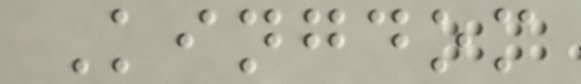Kingdom
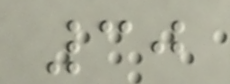30
